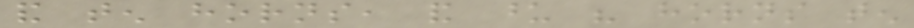and ten horns, and upon his horns ten
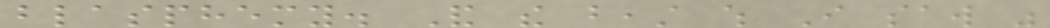blasphemy. And the beast which I saw was
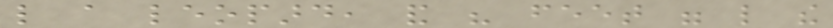like a leopard, and his feet were like the
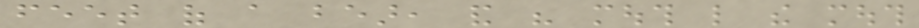feet of a bear, and his mouth like the mouth
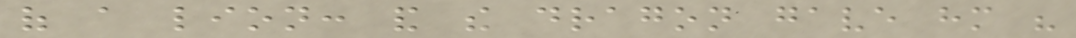of a lion: and the dragon gave him his
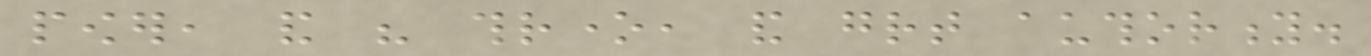power, and his throne, and great authority.
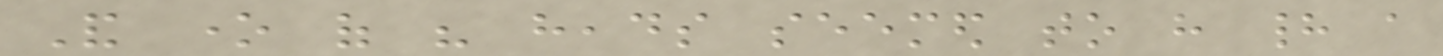And one of his heads seemed to have had a
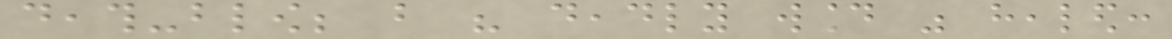death-blow; but his deadly wound was healed:
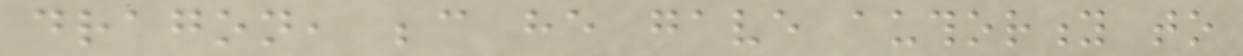dragon, because he gave authority to
